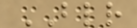BLR
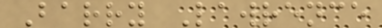Barry Lawrence
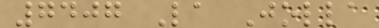7407 La Jolla
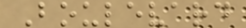Boulevard
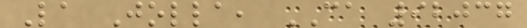La Jolla, CA 92037
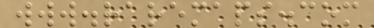www.raremaps.com
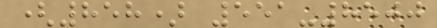(858) 551-8500
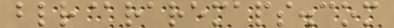blr@raremaps.com
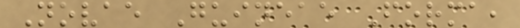Novae Guineae Forma,
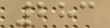283
